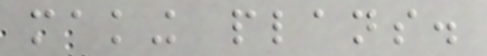making plans.
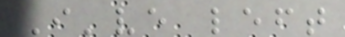I've left
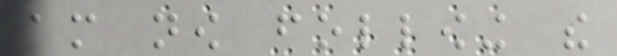am now following the
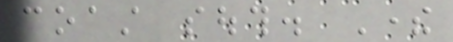coast south. There
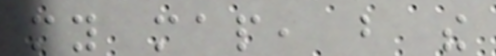my map, but the
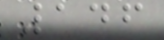146
